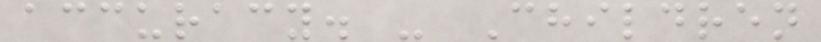accuracy. - Children
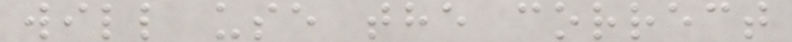will use the correct
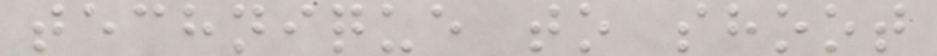technique to shoot
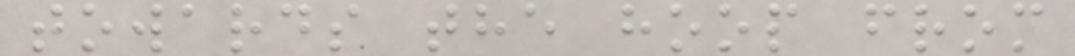towards the hoop from
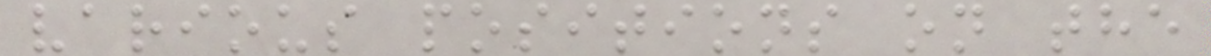various positions on the
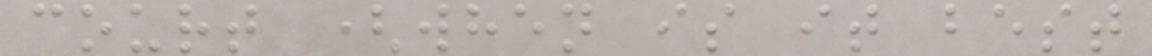court (when is it best
